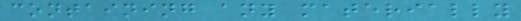containing any materially
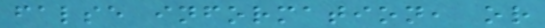false information, or
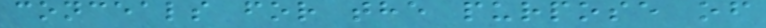conceals for the purpose of
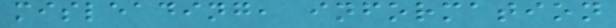misleading, information
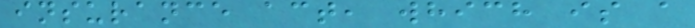insurance act, which is a
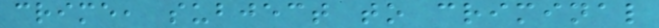crime, subject to criminal
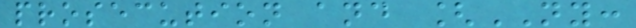prosecution and [NY:
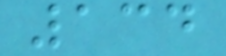134
